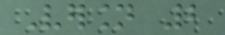Version 2
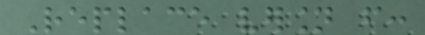Replace version from:
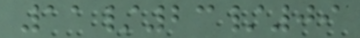11/23/09
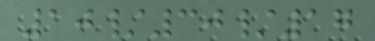10/30/17
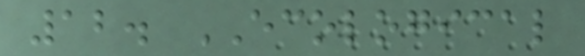12. ECOLOGICAL
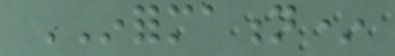INFORMATION*
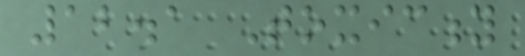12.1 Toxicity
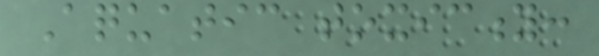Aquatic toxicity:
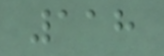118
